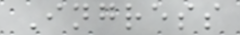Ingress
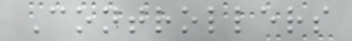Controllers
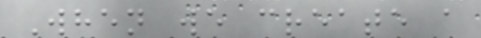When we create a
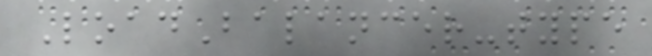LoadBalancer-type
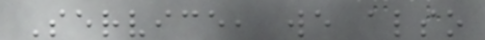Service, we also
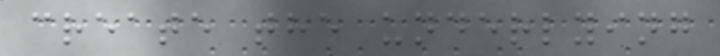create the underlying
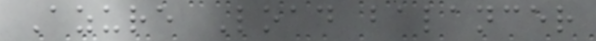Azure Load balancer
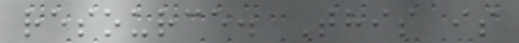resource. This is
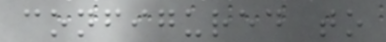configured to
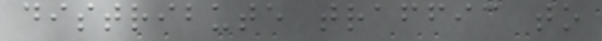distribute traffic to
